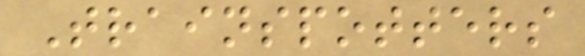Trainspotters
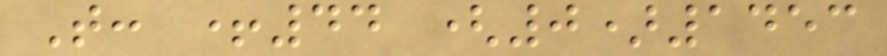T: +44 (0)1453
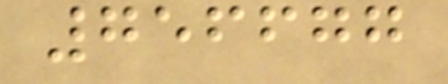756677
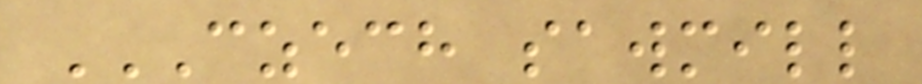CZECH SAWMILL
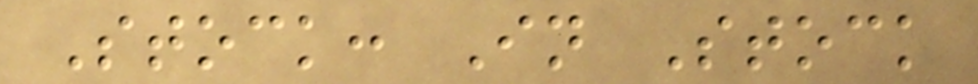Stock: In Stock
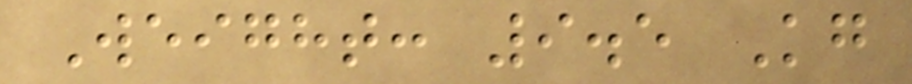Weight: 9.5 Kg
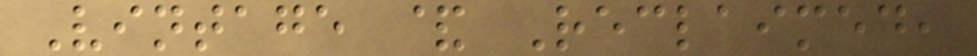Vintage & Reclaimed,
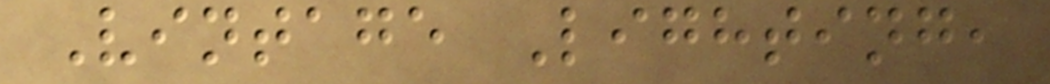Vintage Lighting,
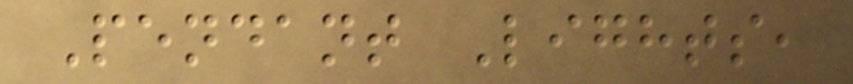Pendant Lights,
